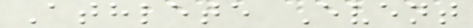Athlete Event
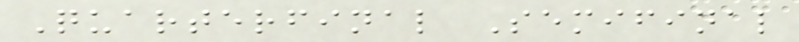Quarterfinal Semifinal
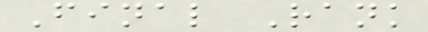Final Rank
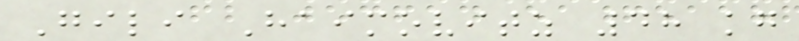Gili Haimovitz 48 kg
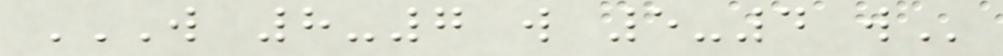W 8-7 W 5-4 W
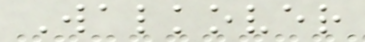Walkover
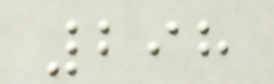298
